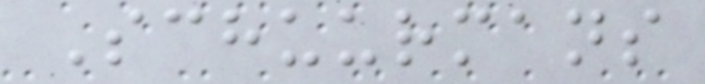Schuurmans
